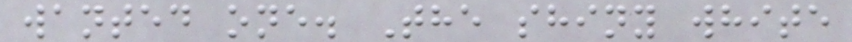wanted one. The shiny white
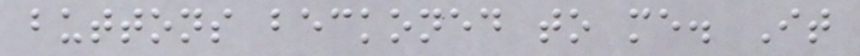buttons beckoned to me. It
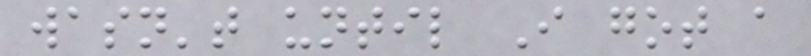wasn't until I got a
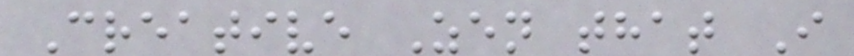Creative Zen that I
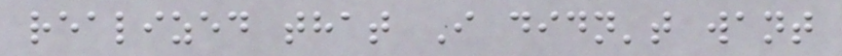realized that I didn't want
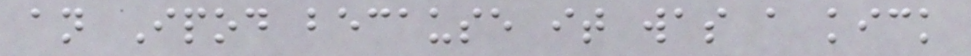an Ipod because it was a kick
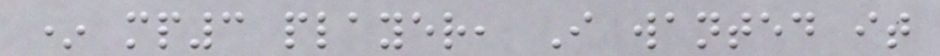* mp3 player, I wanted it
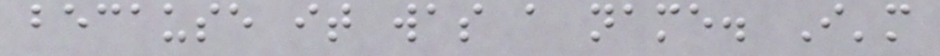because it was a name. I'm
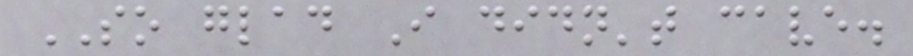SO glad I didn't cave.
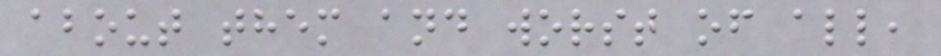about them and worst of all,
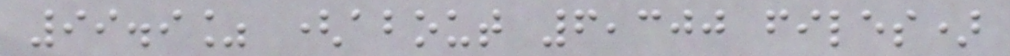99.9% (about 6,300 files)
